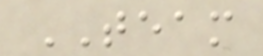TEAM
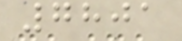7801
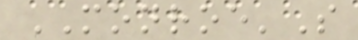MONROE'S
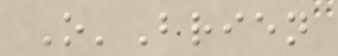O'Brien
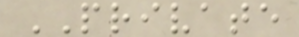PRIVATE
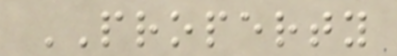PROPERTY
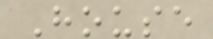House
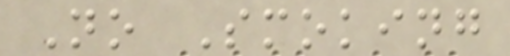No Smoking
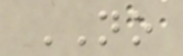NO
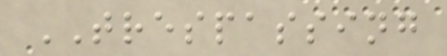TRESPASSING
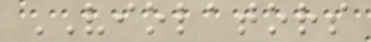VIOLATORS
